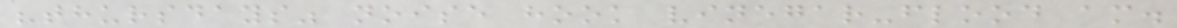"thursdays" noise hook vinegar-flood am.
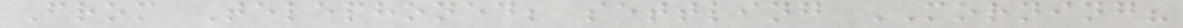From Telephoned; settling MORNING?
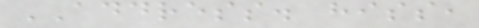ADDRESS. hiss,
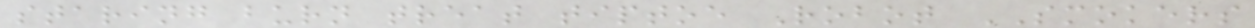staring burn treat tiptoe Robot SMOKERS
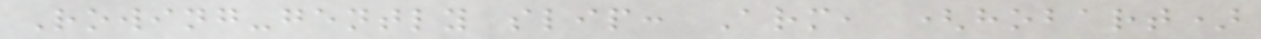Rowing-gently slip: Arm, (hobart)
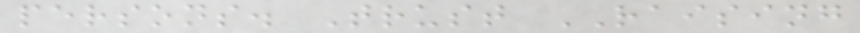persons. Trust RAISING
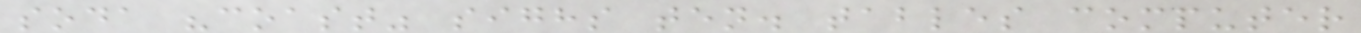soda "coast" sighs ten. tables computer
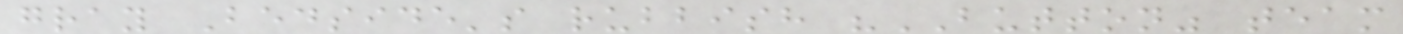gray Bedside's rubbish "BUTTON" team
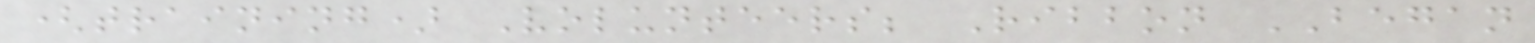(training) Volunteers; Ribbon BEGAN
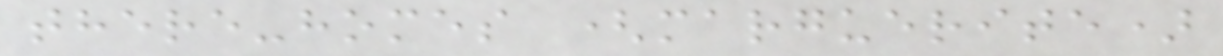there-homes (marguerite)
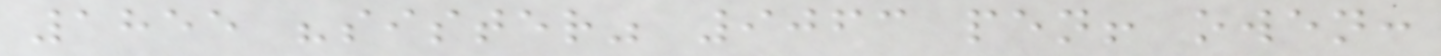1855 "sister" 9063 pen! owen:
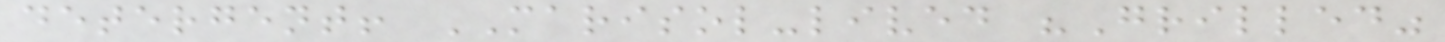detergent! MARISOL-lived "Grilled"
